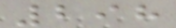298
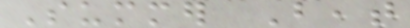Summer Beat
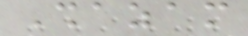Shazam
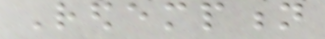Redemption
